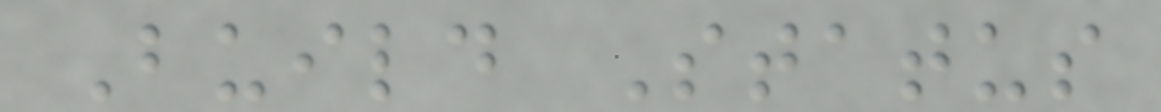Build Status
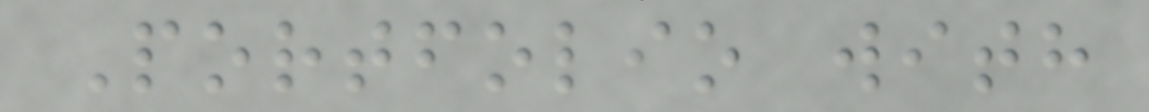Portfolio with
